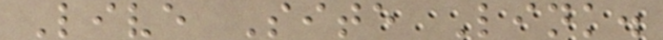Live Site Link.
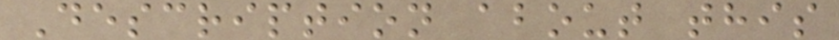Description about this
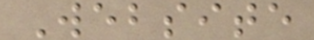Website
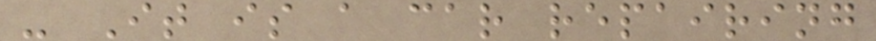- It is a car repairing
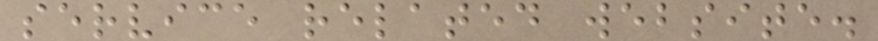service related website.
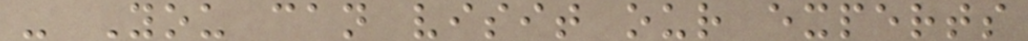- You can visit our experts
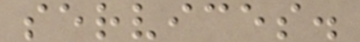services.
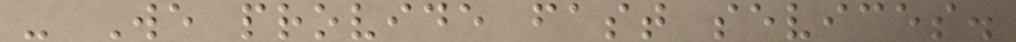- We provide fast sevices.
